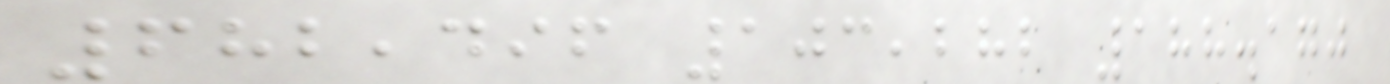682,496 103,282 188.170
